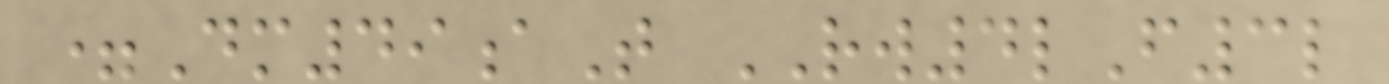=Dm49aT RW4lF3l
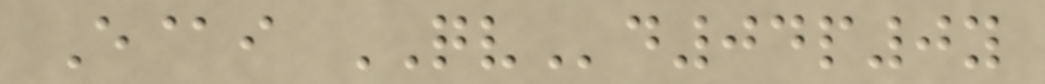E@i QVd04p0y
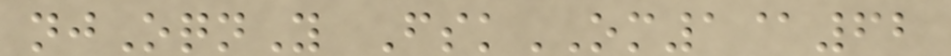njOqnY FskOM1@62
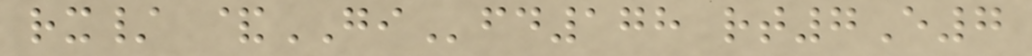rx/ &GIfd178 rt7E7
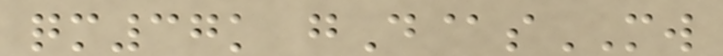qm37k gD@sMW
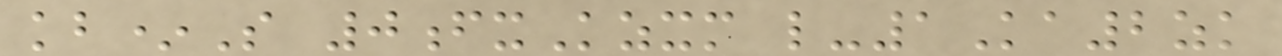kb*S 0fxKzxm l-1Ka2zk
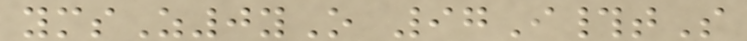ymsZ0yO 97I#tS
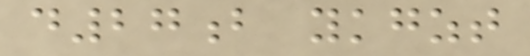d27b ykgzt
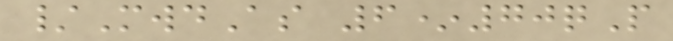/MwdAs 6*70qP
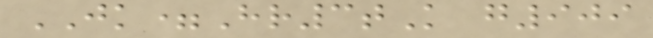JK=Hr3tK g909
